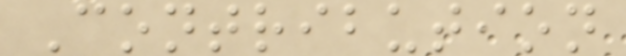Contribution
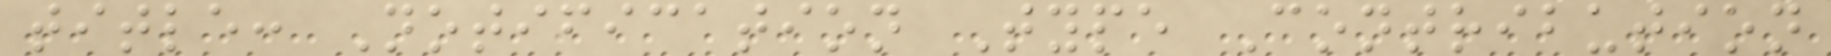title: Notification Type Contribution
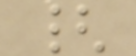{
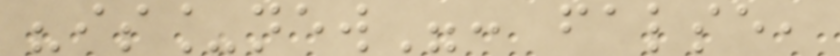"is_new": false,
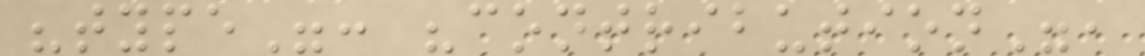"type": "contribution",
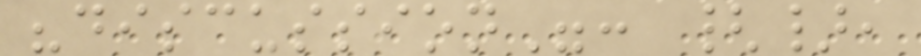"discussion": {},
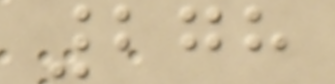278
